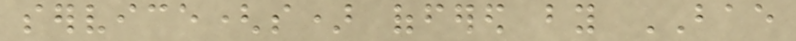service(s) offered by BAE
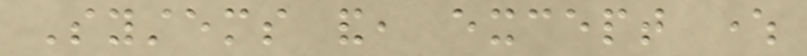Systems and, except where
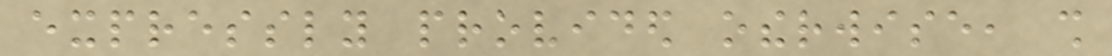expressly provided otherwise, shall
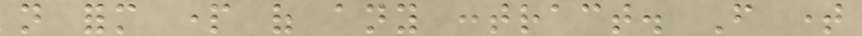not form part of any contract. From time
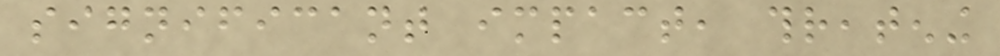significant impact, threatening
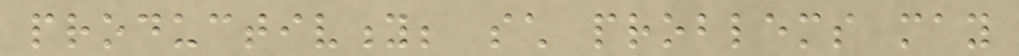productivity; such problems may
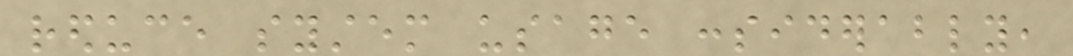reduce system usage considerably,
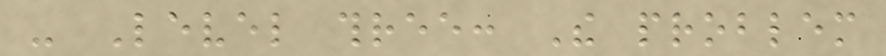- Level three: The problem
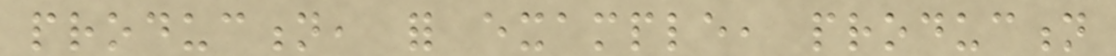production, for example, production
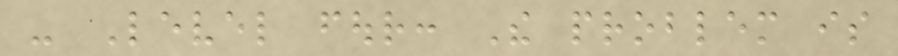- Level four: The problem is
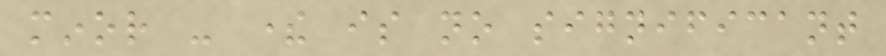minor - there is no significant
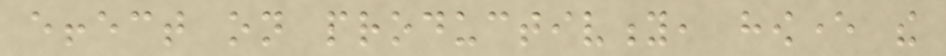effect on productivity, however the
